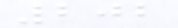202
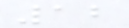12
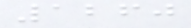1260
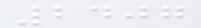2407
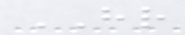HR
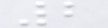2
